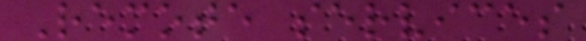Remote services
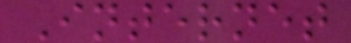Internet
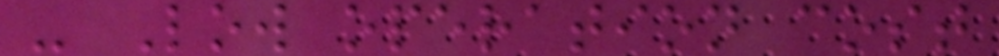- Low operation cost
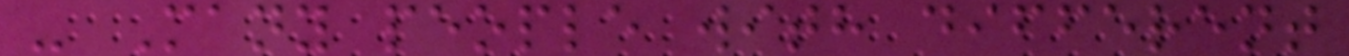- Many people with different
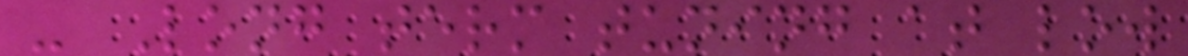- Long term tuning at low
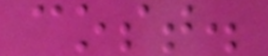cost.
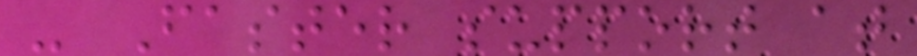- Faster support at
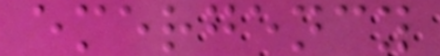emergency
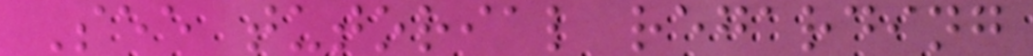See tutorial regarding
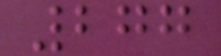277
